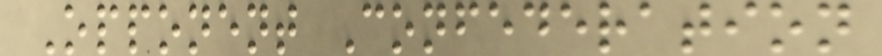Opponent Confederation
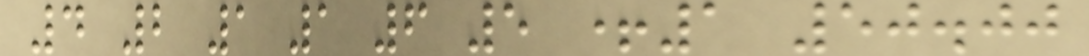4 2 1 1 6 5 +1 50.00
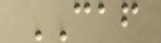CAF
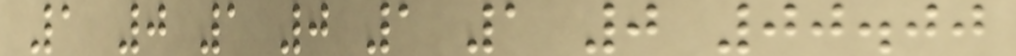1 0 1 0 1 1 0 00.00
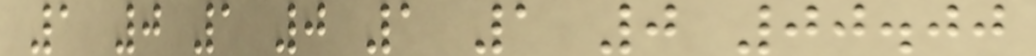1 0 1 0 1 1 0 00.00
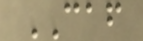CAF
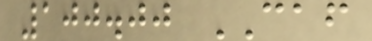100.00 CAF
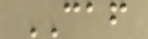CAF
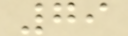79
